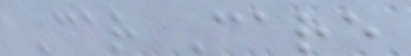Car Care
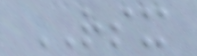RSX
